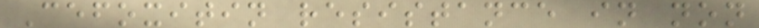Cefoxitin resistance in non
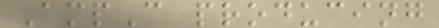AmpC producing
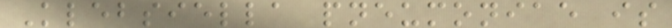Klebsiella pneumoniae is
